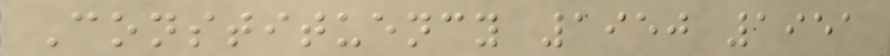Constituency 1950 1951
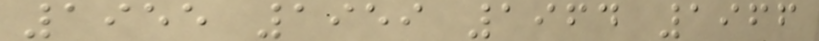1955 1959 1964 1966
